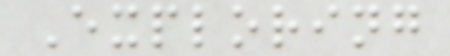Exploring
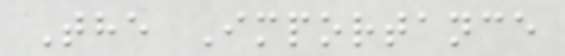The Importance
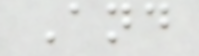And
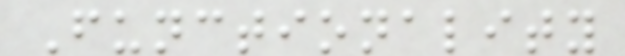Functionality
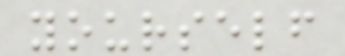yourself
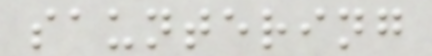sauntering
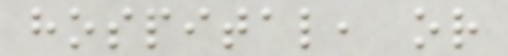hospital, or
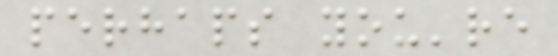perhaps you're
